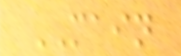MAIN
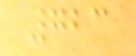723
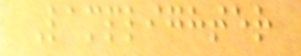Lamplighter
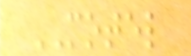MOTEL
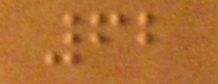62
